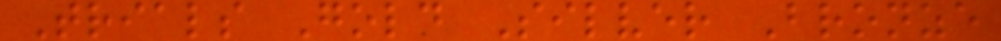Trials Gold Silver Bronze
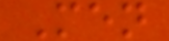Men
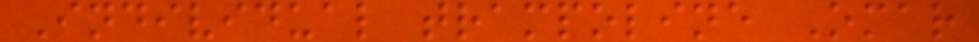Individual trampoline Omar
